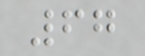67
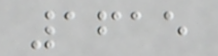1615
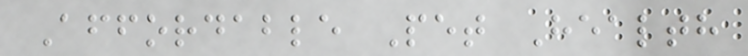Affordable Pet Health
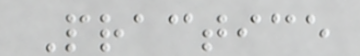Practice
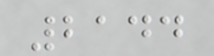2144
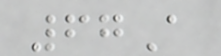67A
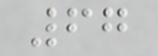67
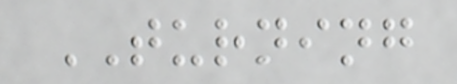TURNING
